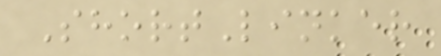ShortLinker
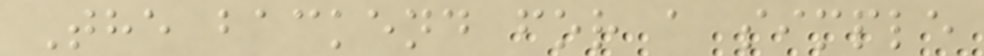The backend for a simple
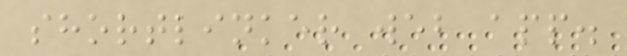shortlinker web app.
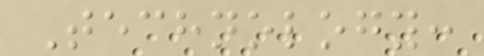Technology:
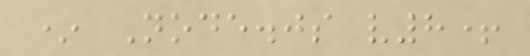* Node.js v8+
